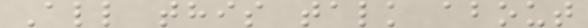All this talk about
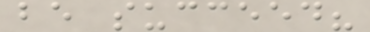be succeed?
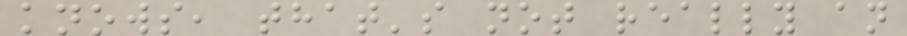knows, that's not really an
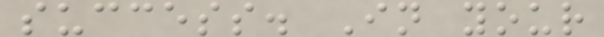success. In your
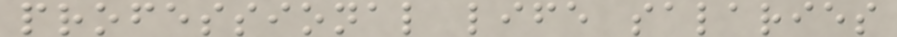professional life salaries
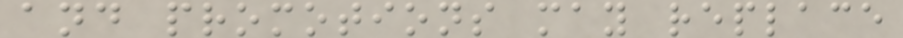and promotions may replace
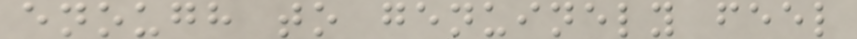enough to genuinely feel
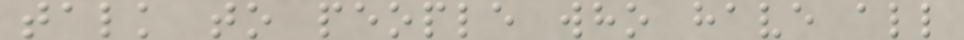talk to people who have all
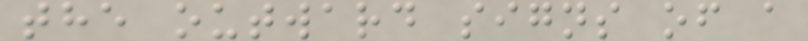the outward signs of a
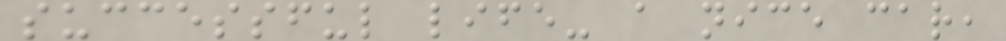successful life- a nice car,
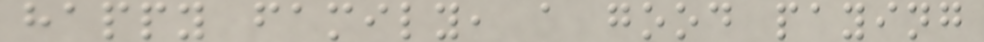happy family, a good paying
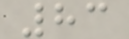83
